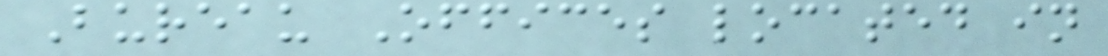Bureau Offices located in
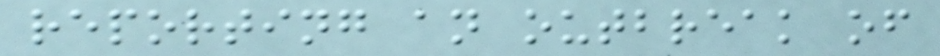reporting an outbreak of
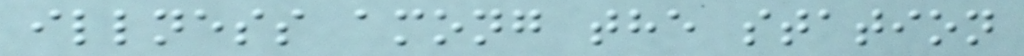illness among the station
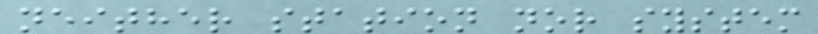neither station nor system
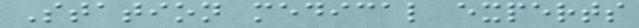Station medical experts
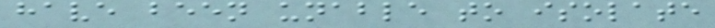have been unable to isolate
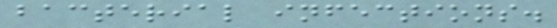bacterial infections.
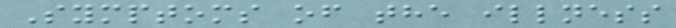Symptoms of the illness
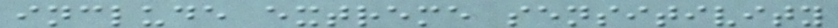include extreme sensitivity
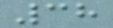38
